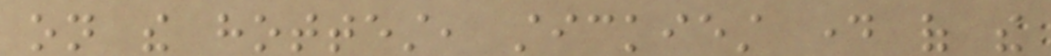on the hottest, stickiest day of the
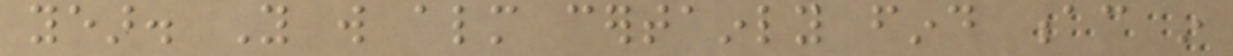year. You will almost certainly find ac in
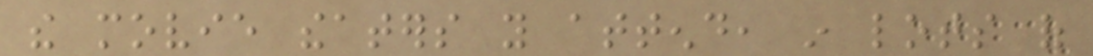the movie theaters you attend, in lots of
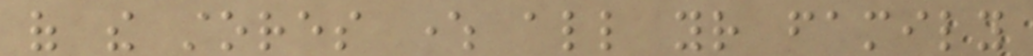of the stores where all your family
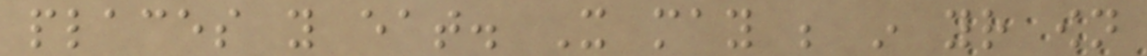places you eat. It may be in your own
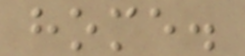home.
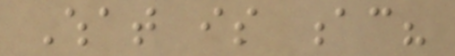What is ac?
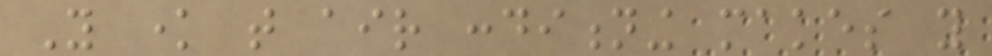You know that air conditioning makes you
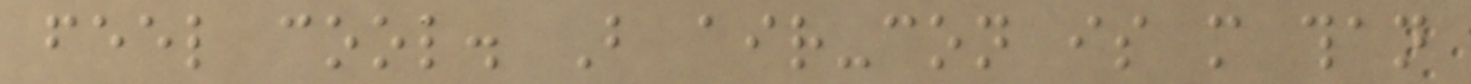feel cool. But air-con is more than
